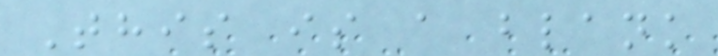This is a blank
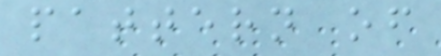pattern of
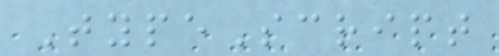TypeScript
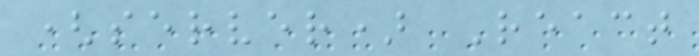(server) React
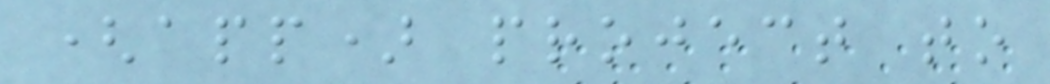(app) project to
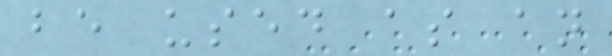be used as an
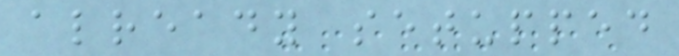already setupped
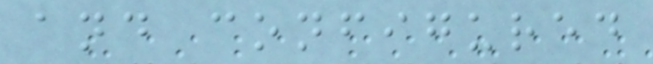and configured
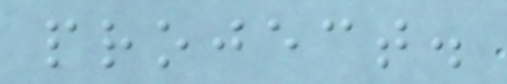project.
